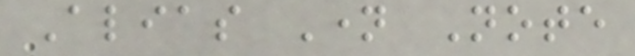Alias Name Note
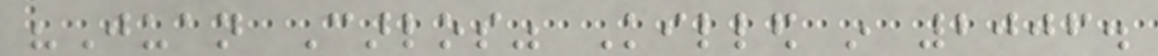"Juan Carlos" Killed in 2006.
